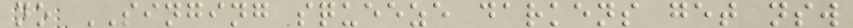no SINGING squeeze darkens get nsw
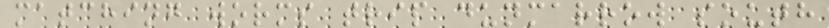matching worms trip dunmarrow south
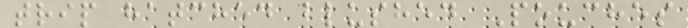trip hatched blushed Pouches
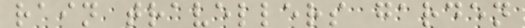rain travellers garden
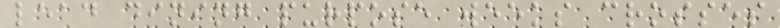lead dining purpose weeks crosses
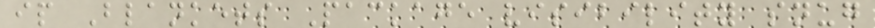ip Blankets Package visibility snug
